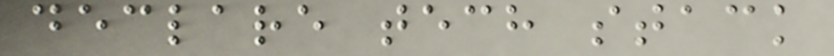declare tech stack
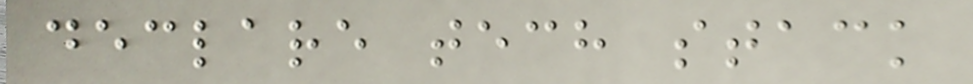declare tech stack
